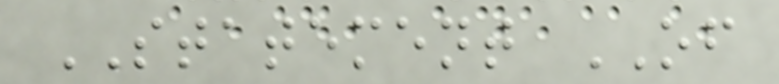STATEMENT OF
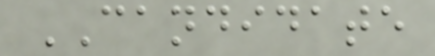CANDIDATE
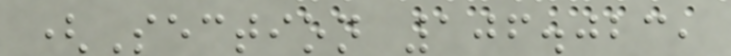(Section 106.023,
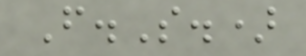F.S.)
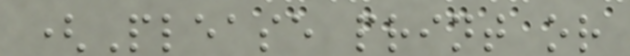(Please print or
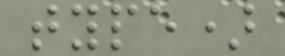type)
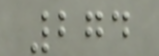274
